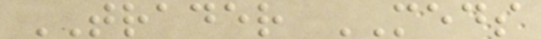TRADER MEDS
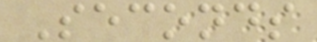Seconds
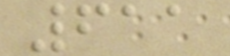611
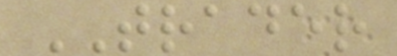TRADER
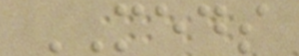MEDS
